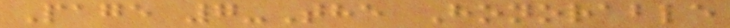Page 7-The Honorable
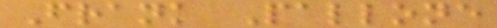Frank Pallone
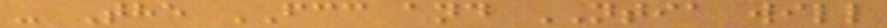- The FCC and NTIA will
